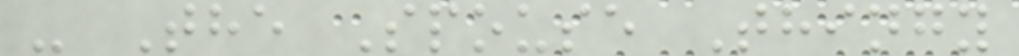- The Spouse Thingy
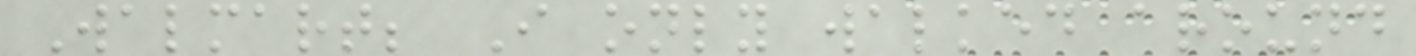Walmart; I only walked around
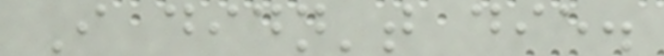I didn't die.
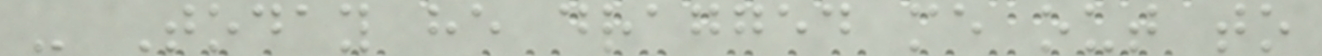- Today he dragged me out to
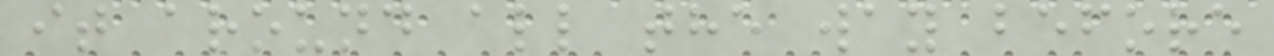it around all the way before
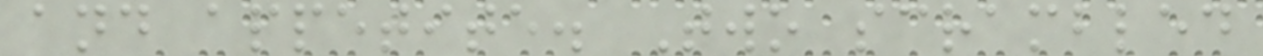and appetite. Two scrambled
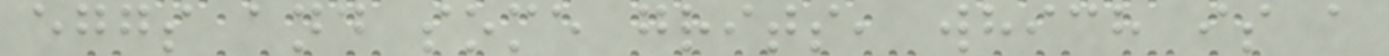eggs and some grits, which is a
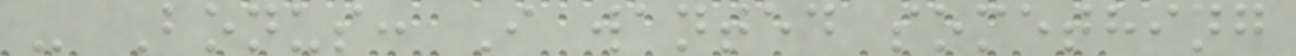- Bonus: I wanted something
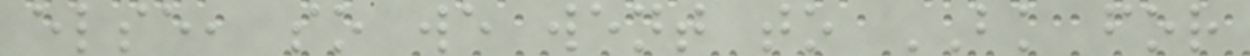else, so we went to BK for
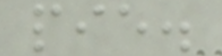pie.
